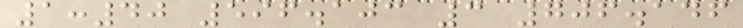1:40 596.103 3 706.146
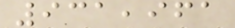931,961
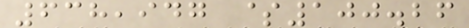638,947 $100.26
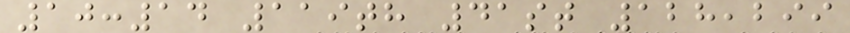10:14 119th 41st 128,299
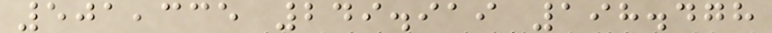501,335 249.919 198.478
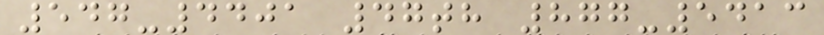547-4401 47th 877-5413
